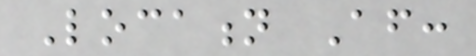Location After:
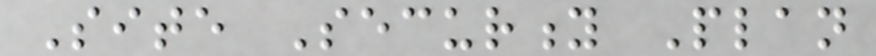Site Security Plan
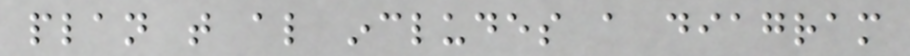plan that also includes a diagram
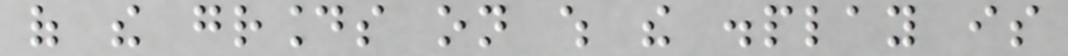of the grounds on which the display is
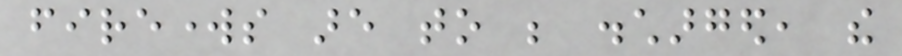fireworks are to be discharged, the
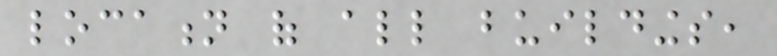location of all buildings,
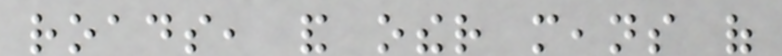roads, and other means of
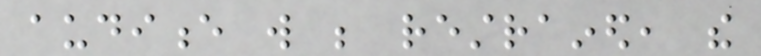audience will be restrained, the
